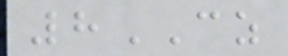8CZ
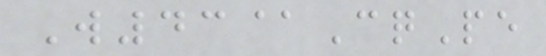W43@CqPe
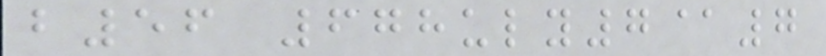b56 678uly7@7
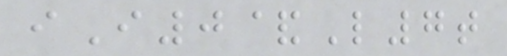iI0&L7t
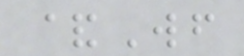&Wf
